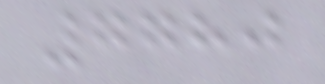7780
